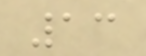13
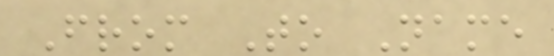From To Name
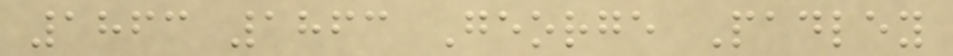1863 1863 George Padley
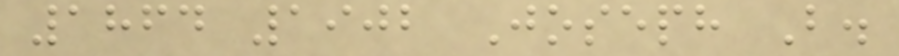1864 1902 Joseph B.
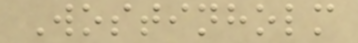Wostinholm
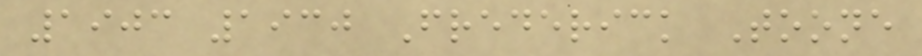1903 1930 Frederick Toone
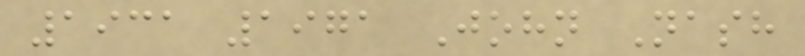1931 1971 John Nash
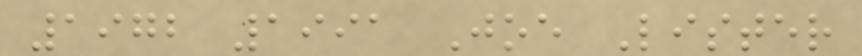1972 1991 Joe Lister
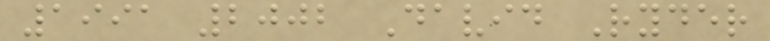1991 2002 David Ryder
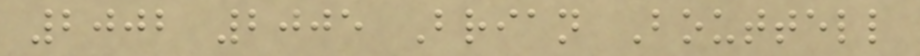2002 2005 Brian Bouttell
